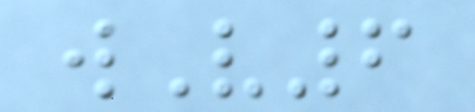wV6
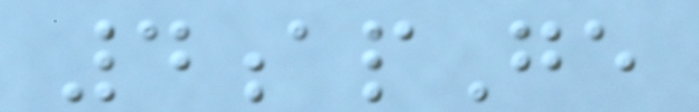4apGe
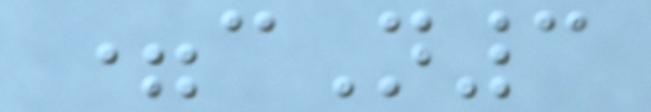=cN3
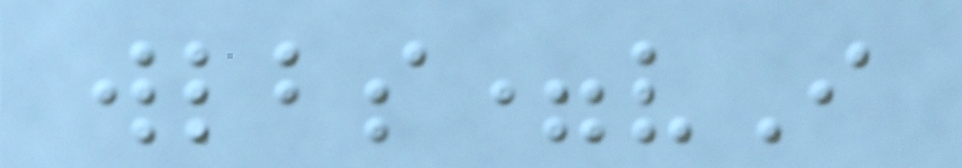wlbs=vI
